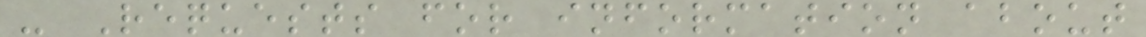- Requests for information about
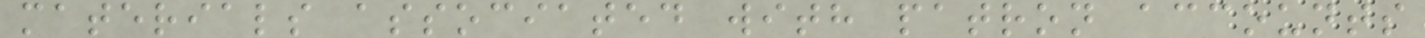materials associated with patron accounts
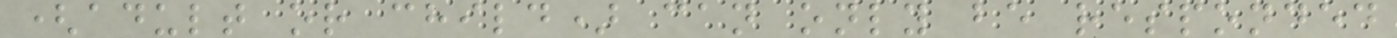(adult or child) can only be responded
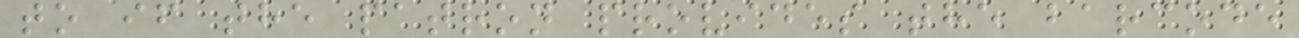to if the patron provides the barcode
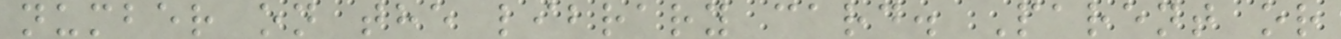number on the library card. Parent or
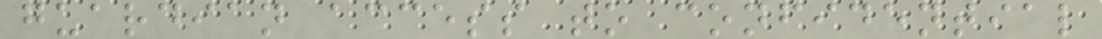guardian access to confidential
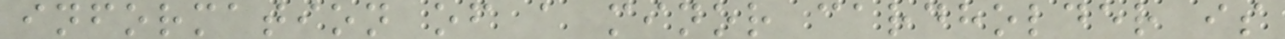information of a minor cardholder is
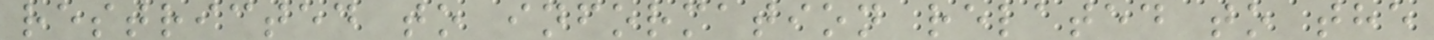restricted to information related to the
